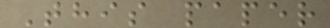This paper
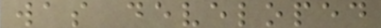was developed
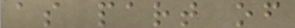as part of
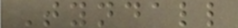Tyndall
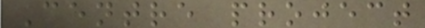Centre project
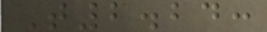T2.24:
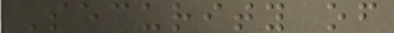Security of
